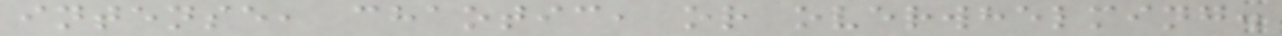intense, chaotic, or overwhelming.
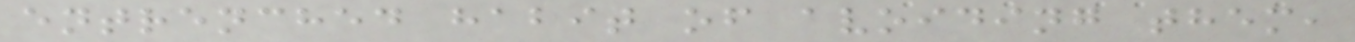entrenched habit of avoiding them,
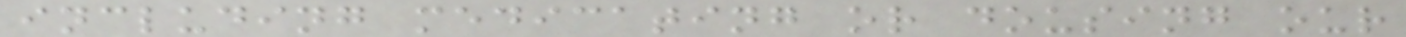including medicating or dousing our
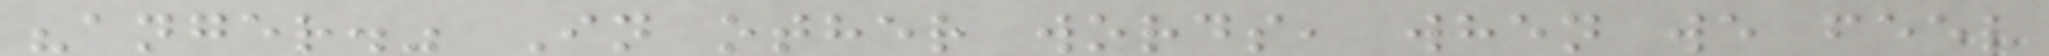"anger." In other words, when we feel
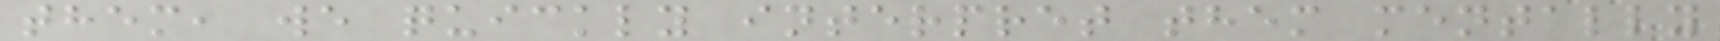them, we quickly interpret them mentally
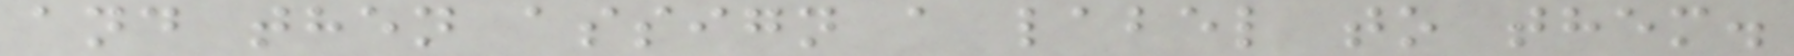and then assign a label to them.
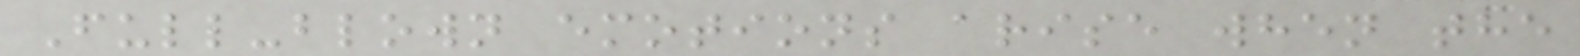Full-blown emotions arise when the
